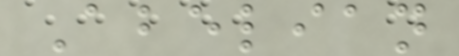Abelian
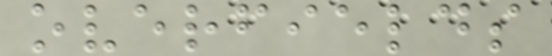overfields
